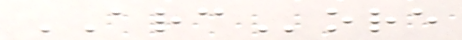ARCore
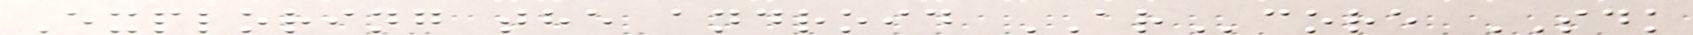Exploring the android ARcore SDK
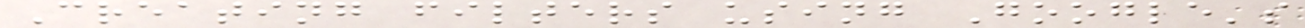Creating filters using Google's
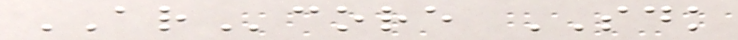ARcore SDK
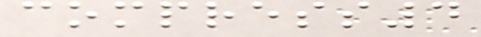compress4
